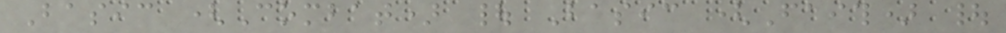Basic (Combat) | Basic (Faith) |
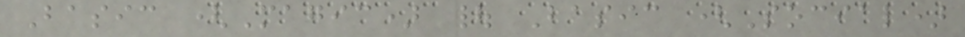Basic (Magic) | Basic (Social)
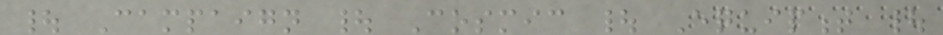| Campaign | Cosmic | Equipment |
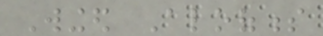Winged Aloofness
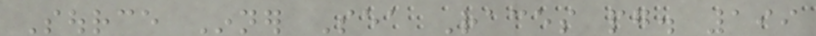Source Inner Sea Races pg. 199
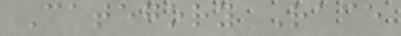Category Race
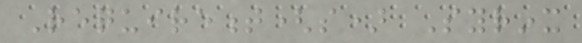Requirement(s) Syrinx
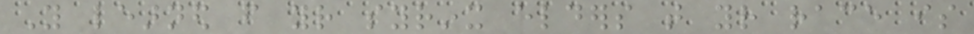You learned from your syrinx elders that your race is
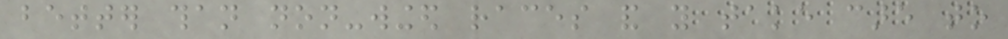better than non-winged races and you take care to
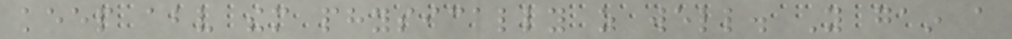keep above them physically as well. You gain a
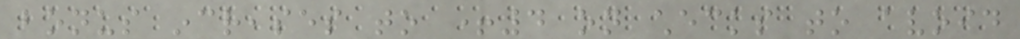bonus increases to +4 on checks to avoid
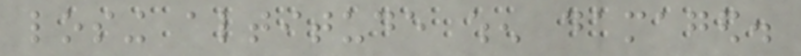losing altitude when damaged.
